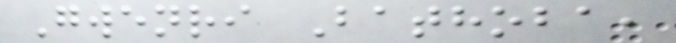Gwenri Bathoba,
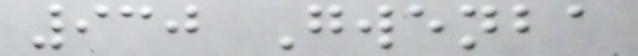930 Gwenba
